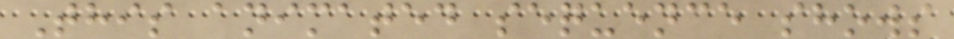This animated sequence shows
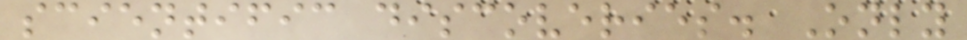scientific discoveries. Only
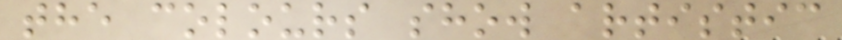the colours show artistic
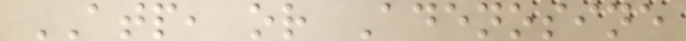ATP, or Adenosine
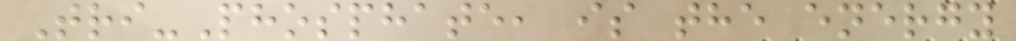Tri-Phosphate, is the energy
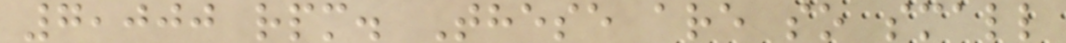7,000 rpm. These are so small
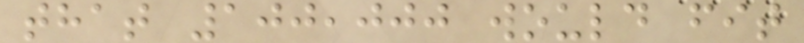that 100,000 would fit
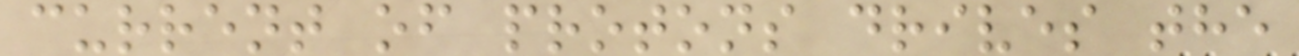current of protons drives the
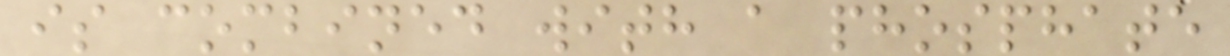is combined with a phosphate
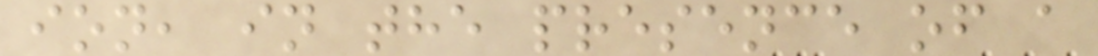ion, in the presence of a
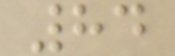84
